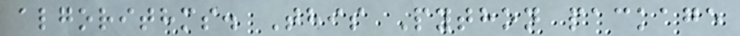algorithms. This Python package
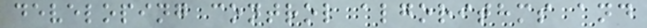developing control algorithms and
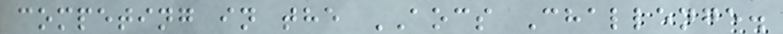competing in the AOCS Challenge.
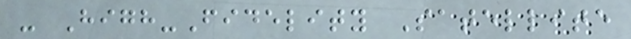- High-Fidelity Satellite
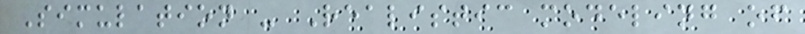Simulation - Realistic modeling of
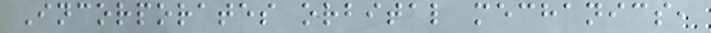Incorporates orbital mechanics,
